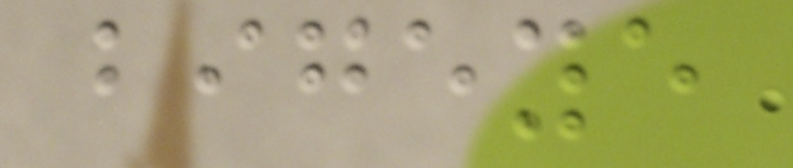bigeye
